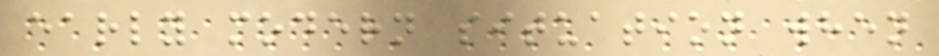early modern situation when
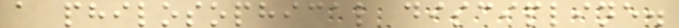a philosophical discipline.
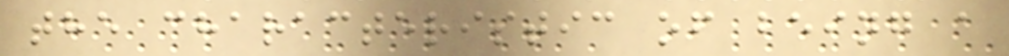the characteristic of being a
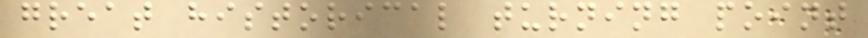great historical turning point
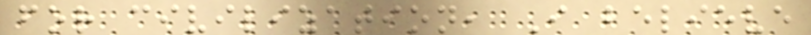for civilization, I believe
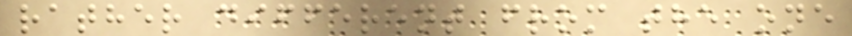rather different from the one
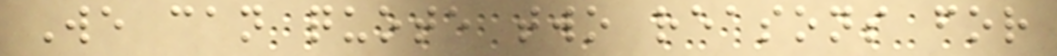We can quote two reasons for
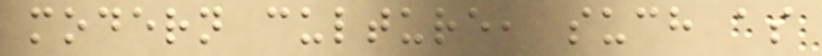modern culture, such as
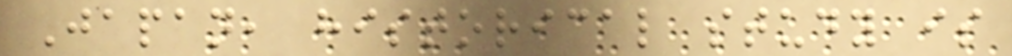Japan, historical study is
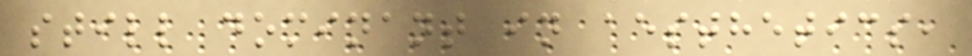still dominant in aesthetics,
